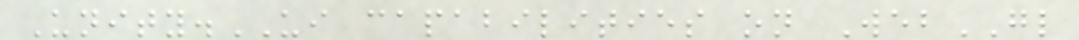Unity.UI capabilities on WebGL
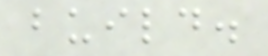build.
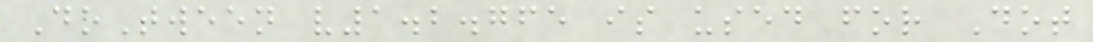DoTween v1.2.765 is used for Dot
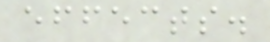effects.
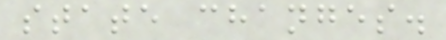state changes.
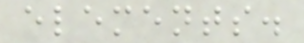elements.
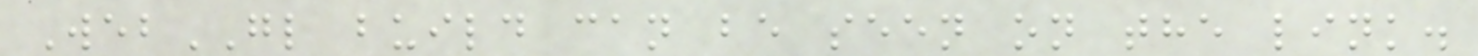WebGL build can be seen on the link.
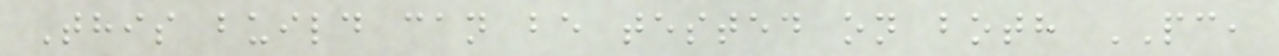This build can be tested on both PC,
